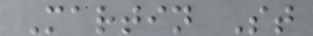Martin St
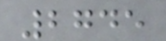2745
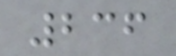236
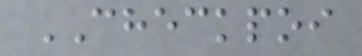CHECKPOI
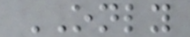ONLY
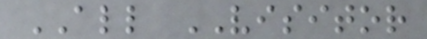ALL VISITOR
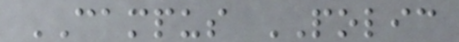CAMPUS POLIC
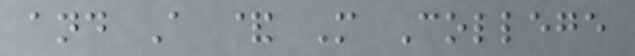and A & M College
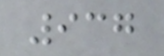937
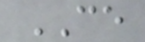CE
